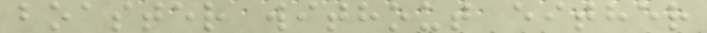boaster without either
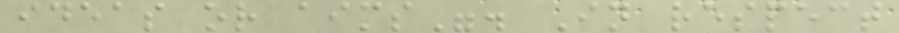ideas or aims". In respect
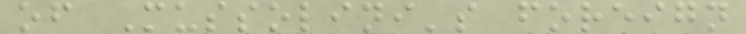of Mussolini's foreign
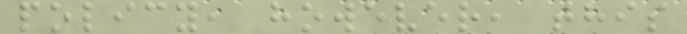policy, however, this
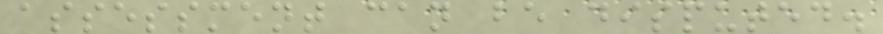assessment can be disputed.
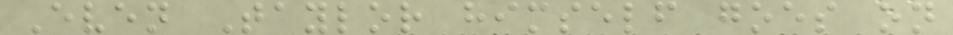Even Taylor himself goes on
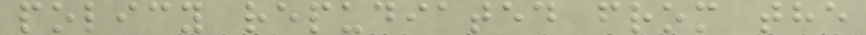policy repudiated from the
